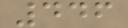446
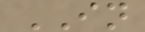IN
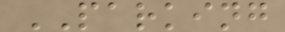PARKING
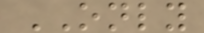ONLY
